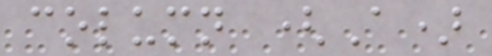column (A)
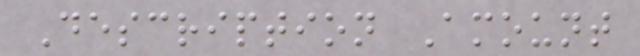Description Amount
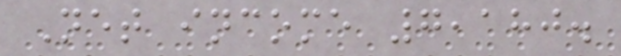Net income 7,180.
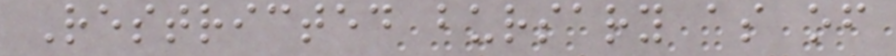Restricted bursary as of
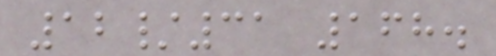12/31 168.
